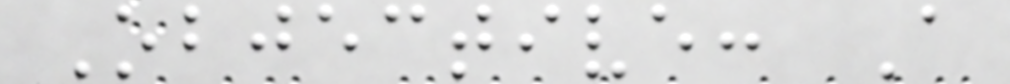Objective: A
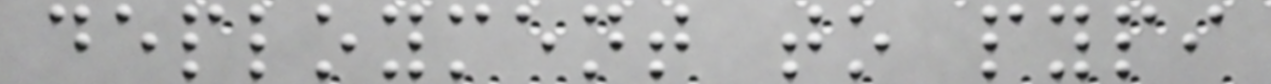deployment to pypi
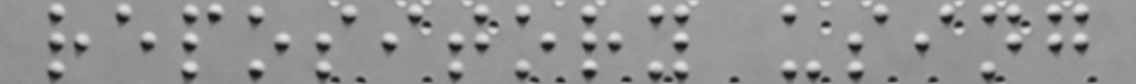repository using
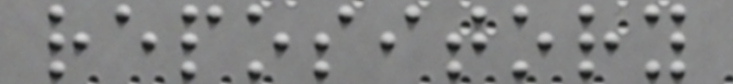repository
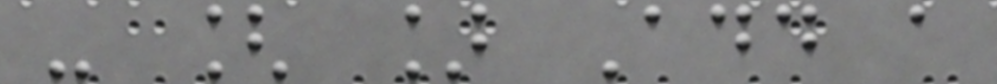- [ ] Add a
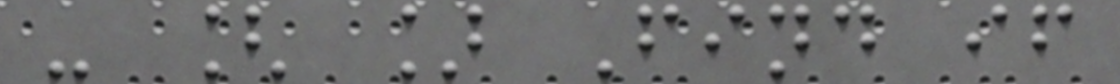- [ ] Find if
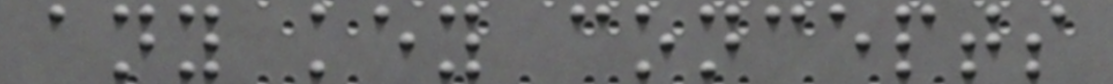any key concepts
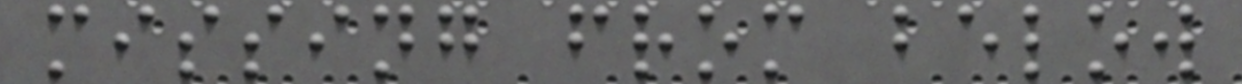missing from below
